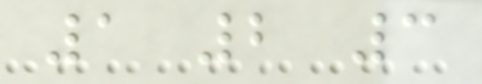1 2 3
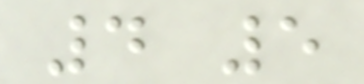4 5
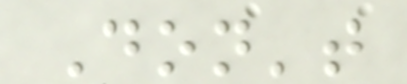Don't
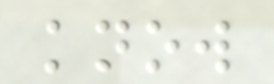know
